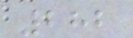282
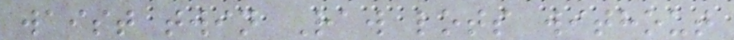waist twin Raw lots without
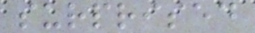surprised
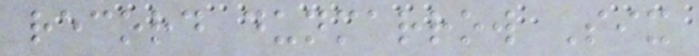record dunmarrow Six
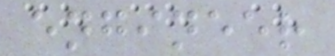engineer
